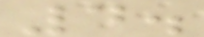4.
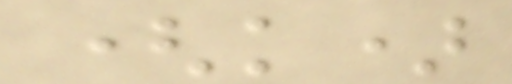(k)
